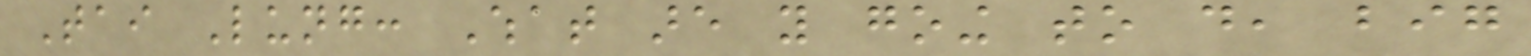Tai Lung: What are you going to do, big
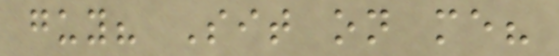guy? Sit on me?
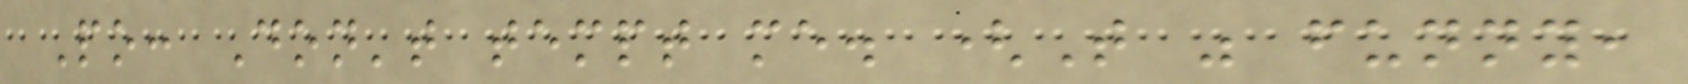Po: Don't tempt me. (That was funny,
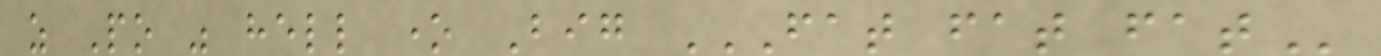as Po was hell one Big FAT FAT FAT
